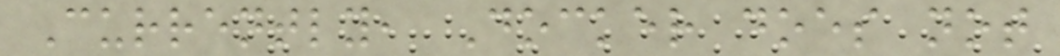Currently, Docker does not
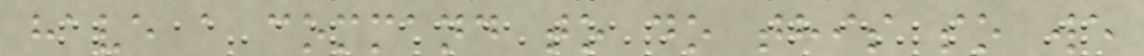have a command to do this so we
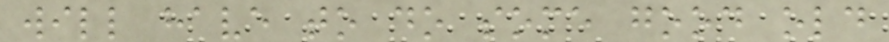will have to do some good old
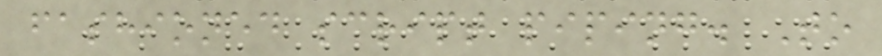fashioned script piping. To
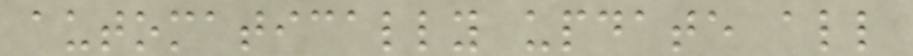automatically update all
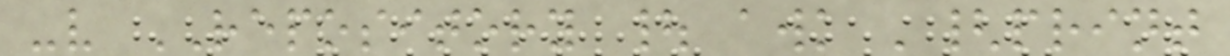-v REPOSITORY | awk '{print
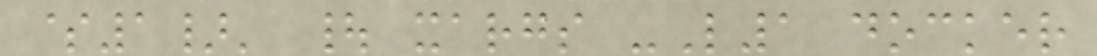$1}' | xargs -L1 docker
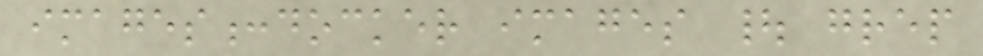images:docker images | grep
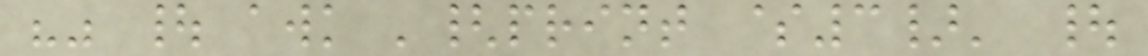"" | awk '{print $3}' |
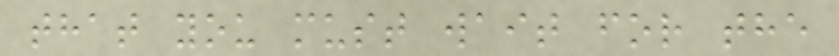that you must wait for the
